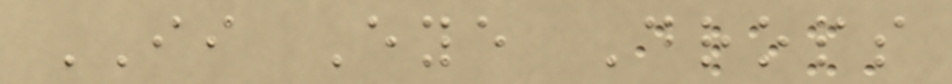II Eye Drops
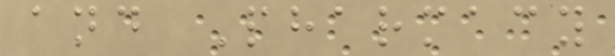and Pharmacy
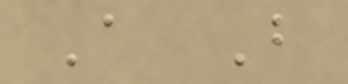A B
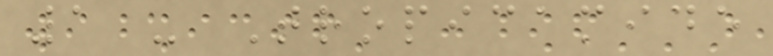1 - Tropicamide
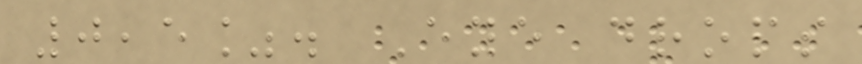0,5%. Eye drops
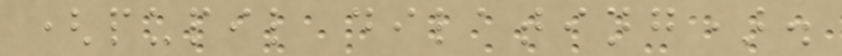(pupil dilating).
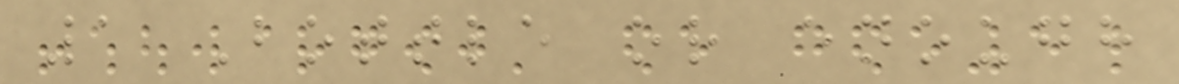1 Bottle or enough
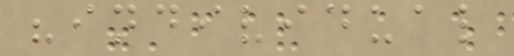"individual
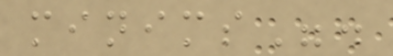minims".
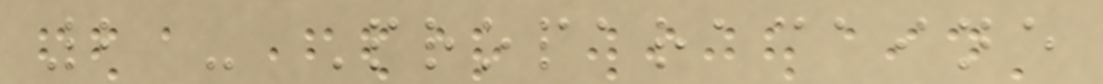2 - Proparacaine
